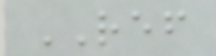REF
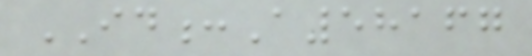ID:A58167
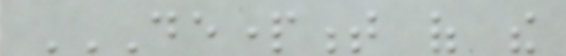DEPARTMENT OF THE
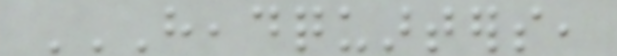HEADQUARTERS,
